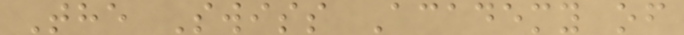The Swiss Academy of
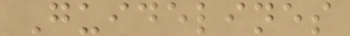Guidelines
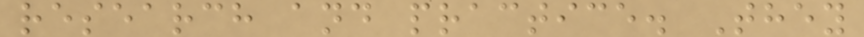research and practice. They
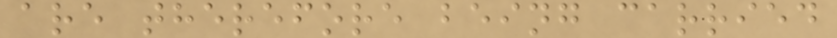are therefore being carried
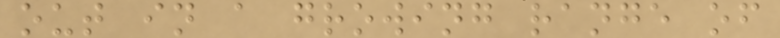out in a growing range of
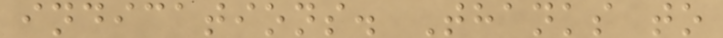indications. Thanks to
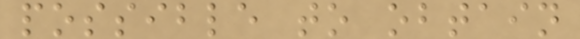possible to obtain
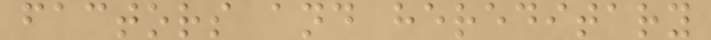factors and hereditary
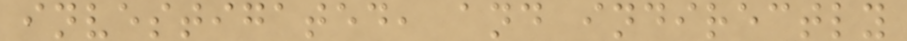investigated, and indirectly
